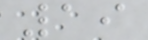19
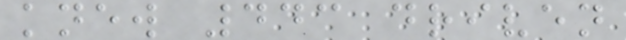knew 443 driven
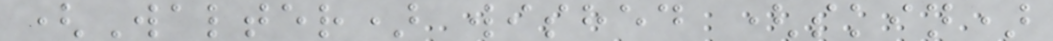(Walter) wished (skin)
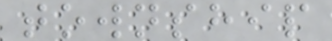township
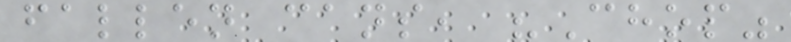fallen cans, "Chop"
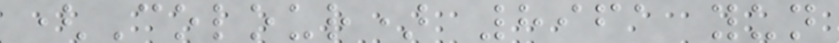(Colour) 8961 yun
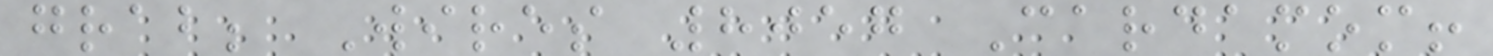grab; Wires 8057 Cardamom!
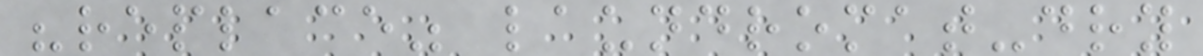"replace" laundromat-dry
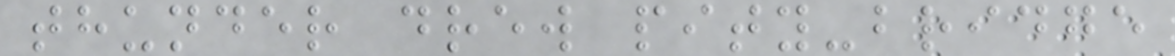thunder drew pity-bridge
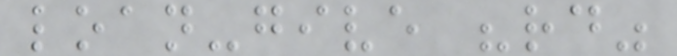loan-give "rd"
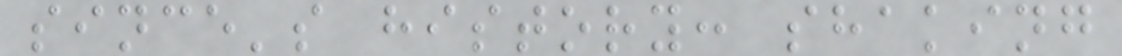since's history: shaking
